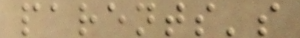parents's
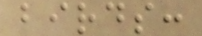birds:
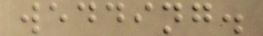wedding.
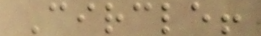Circle!
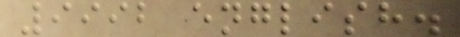9992 english.
